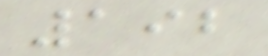192
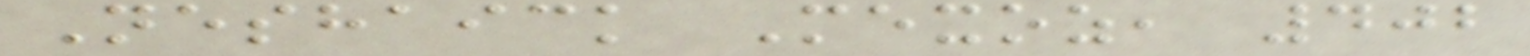Neshaick Mexoz, 402
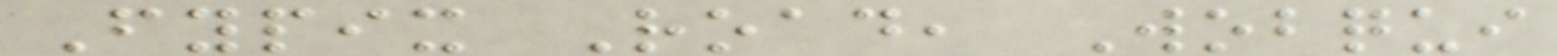Fypix Road, Wobqui
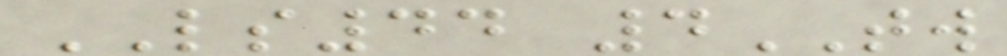LS44 4TW
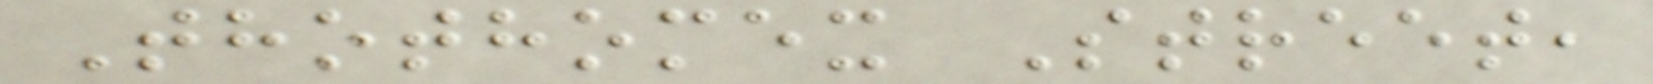Thothomex Street,
